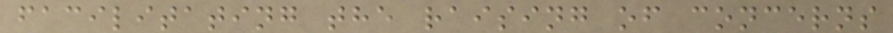facilitating the raising of concerns
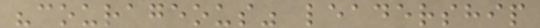"courageous" leadership
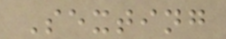Sexting
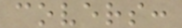covers:
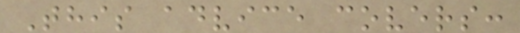This advice covers:
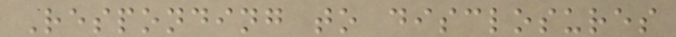Responding to disclosures
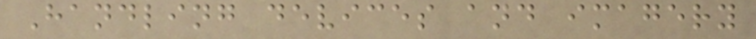Handling devices and imagery
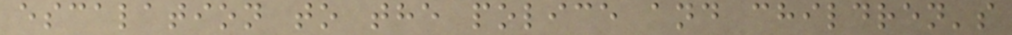escalation to the police and children's
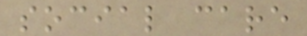social care
